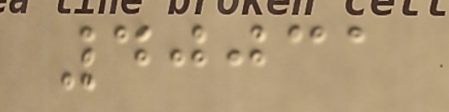40031
